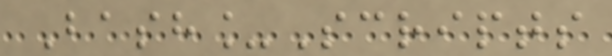Bash_Scripts
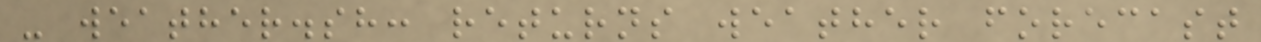- weather.sh: returns weather forecast
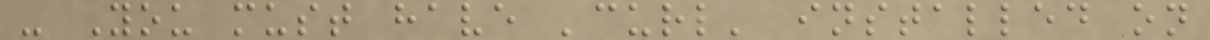- You must have 'curl' installed on
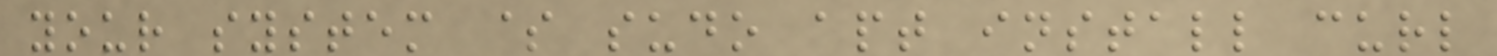your system $ sudo apt install curl
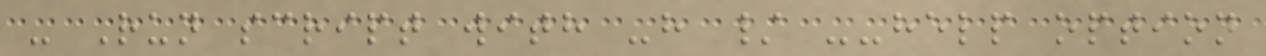- Run script with -h / --help option
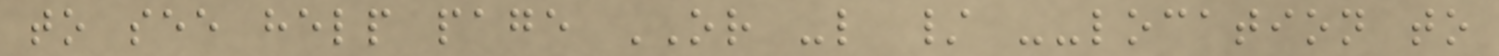to see help page OR -l / --location to
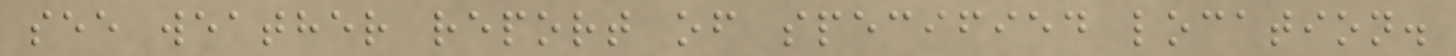see weather report of specified location.
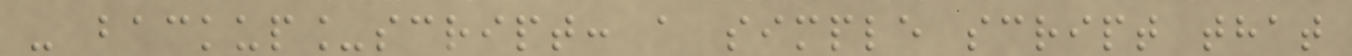- backup_script: a simple script that
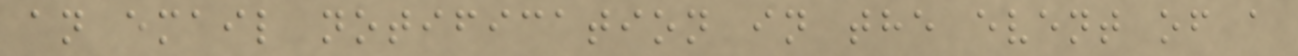an email notification in the event of a
